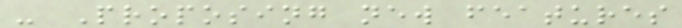- Proposing new features
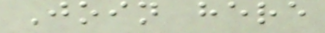Join here
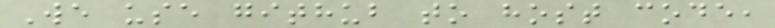We use github to host code,
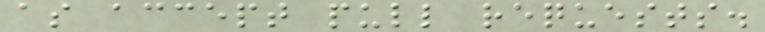as accept pull requests.
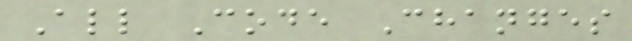All Code Changes
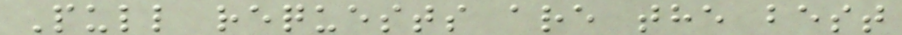Pull requests are the best
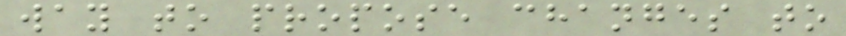way to propose changes to
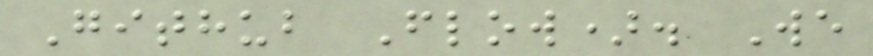Github Flow). We
